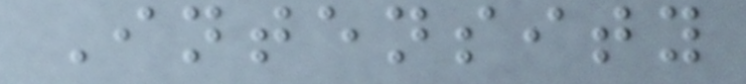Intensity
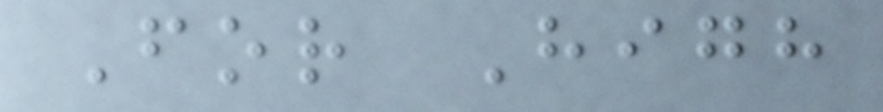For High
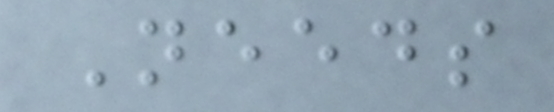Needs
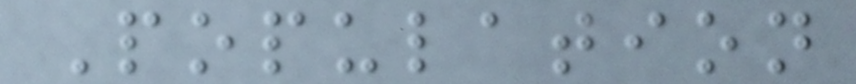Population
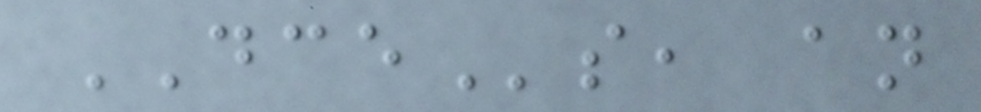DCEs, an
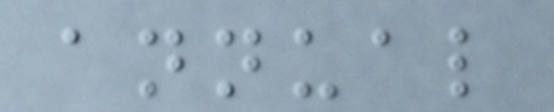annual
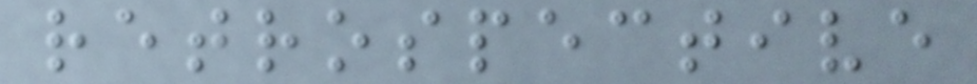retrospective
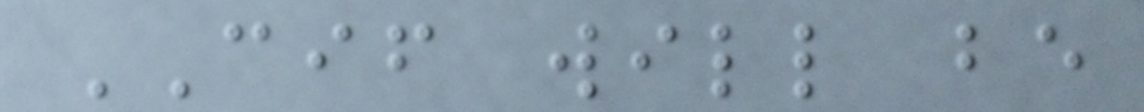CIF will be
